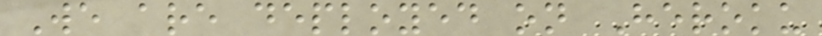We are deployed on Heroku
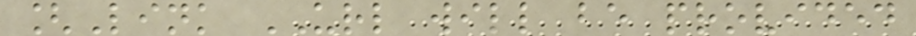[Link URL will be provided
